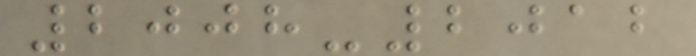2008-2012
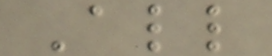All
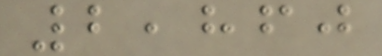2,860
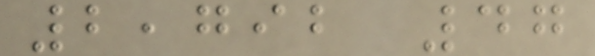2,792 47
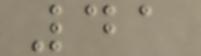41
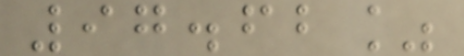97.62%
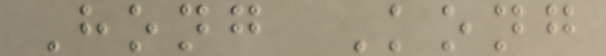Hong Kong
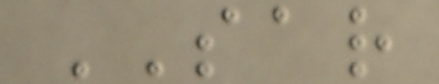SAR
